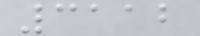3112
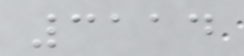3114
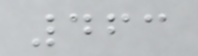463
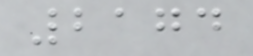2174
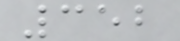352
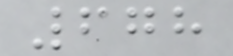678
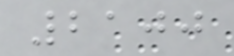2100
